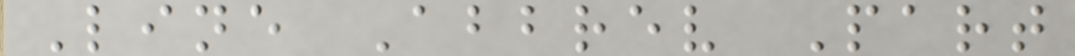Line Abbrev Part
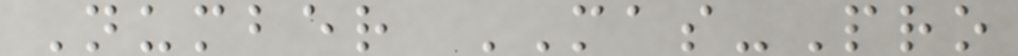Number MAS-Pro
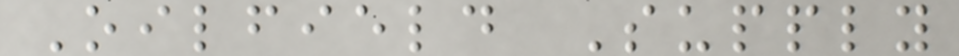Oilfield Supply
